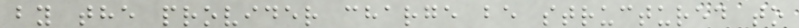by the provider charge be structured to
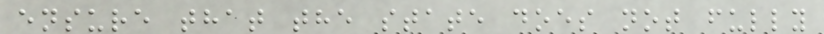ensure that the state does not fully
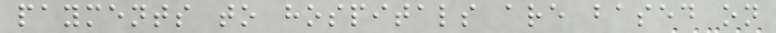payments to hospitals are based on
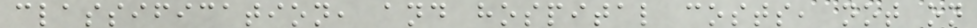classification, and hospital costs, not on
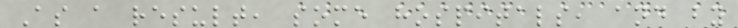As a result, some hospitals, and by
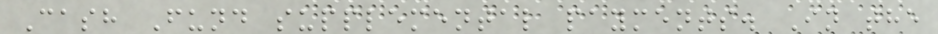Cash Fund supplemental payments. In the
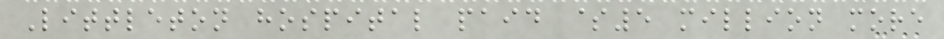Littleton hospital paid $5 million more
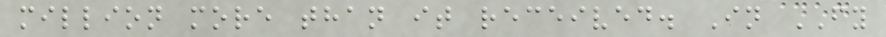million more than it received. In FY
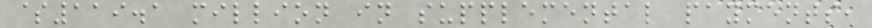$119.1 million in supplemental payments,
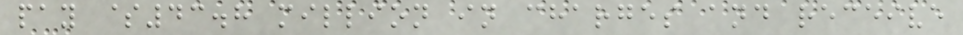pay $43.8 million in charges and receive
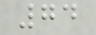74
